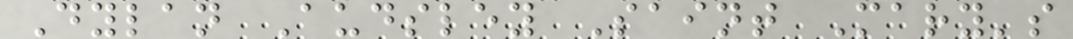Dylan Audsley Saint Mary's
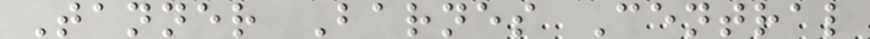Tanner Barnes Central
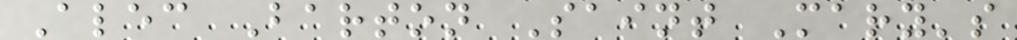Alec Barton Saint Mary's
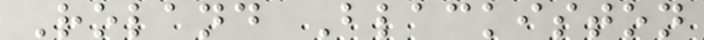Roland Blackiston
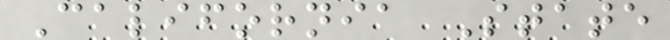California State
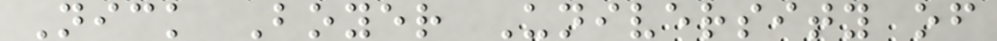Nick Boyer University of
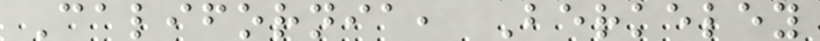California, Berkeley
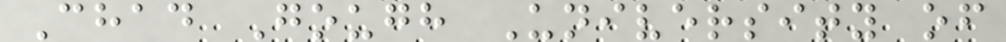Chad Gough University of
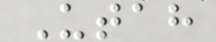Utah
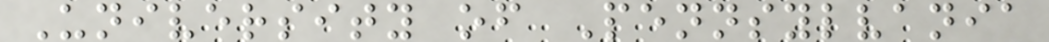University of Pennsylvania
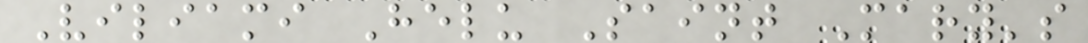Viliami Helu Saint Mary's
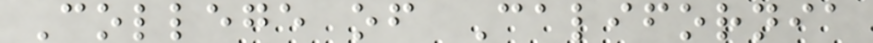College of California
